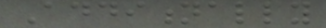Additionally
